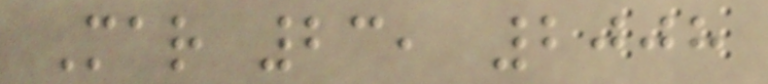Mar 23, 2008
